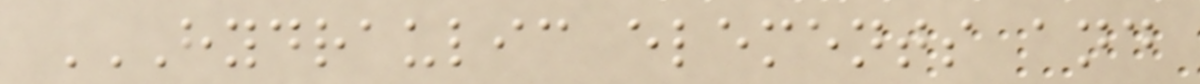HYDRAULIC ELEMENTS AND
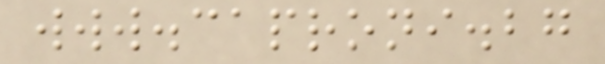www.caproni.bg
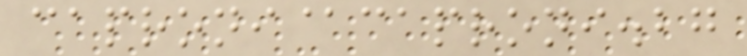caproni@caproni.bg
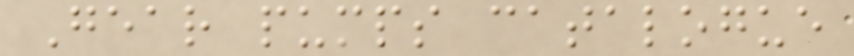Gear pumps catalogue
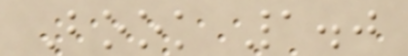Book 1.0
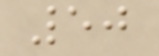50
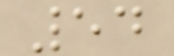54
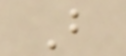B
